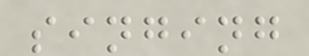singing
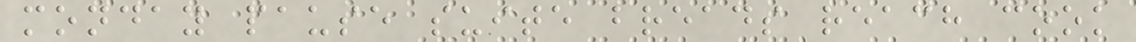monday pause suite breads reach cook
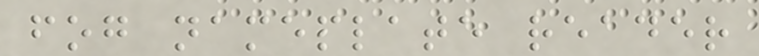fog nameplate reader
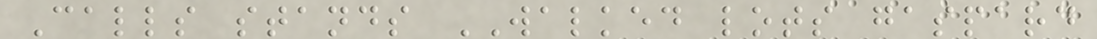Calls stands WALKED lots gaspard
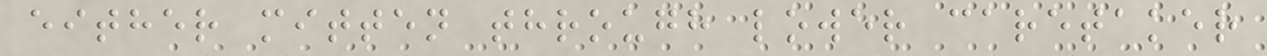either mitten through lower caretaker
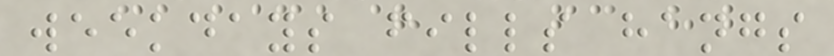weekdays fills hangs
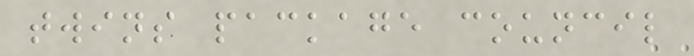twins package council
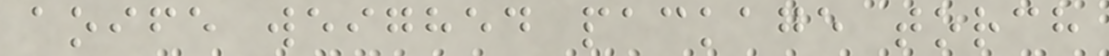aoife weighed package torch
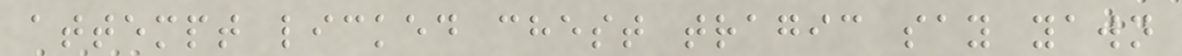attempt licked chest tragic say yawn
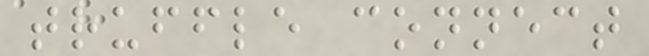truffle connect
